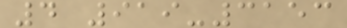4 919-3153
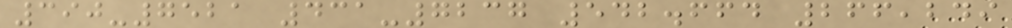390-7521 431-7237 542.664 266,249
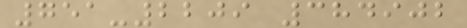751-2209 384902
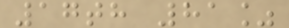17th 81%
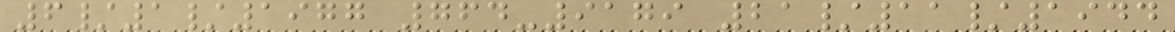6/1/1977 764-9179 21/11/1944
